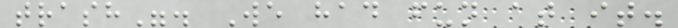trash". We had fun at it.
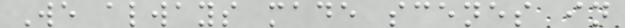We always made scenes in
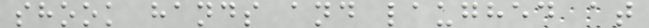shook hands and laughed at
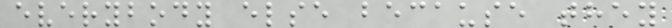everybody else because they
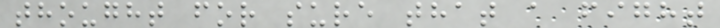thought for sure that a fight
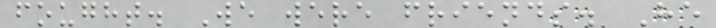fought. We were friends. He
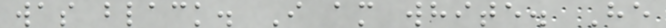was black. I am white. He
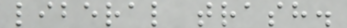liberal trash.
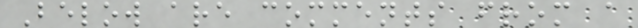Below are comments from a
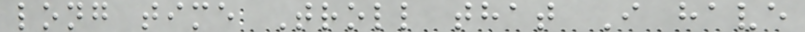long time Troll that I have
